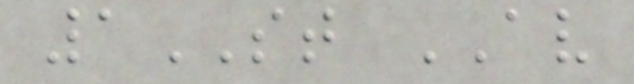1ST AV
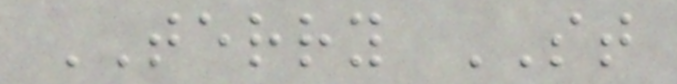TERRY ST
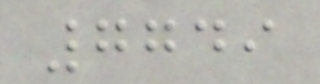7749
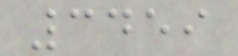3459
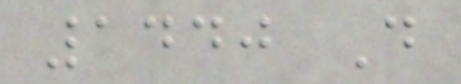1440 D
